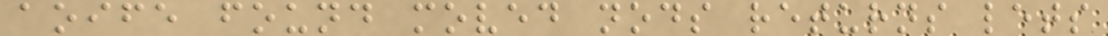aoife found moved nods returns lets
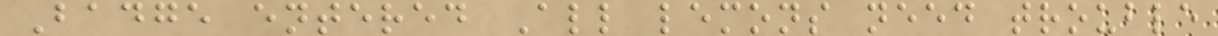Badge entered All lemons need trouble
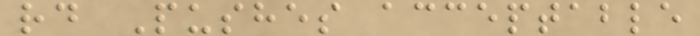rd Pushes acceptable
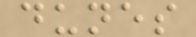dunes
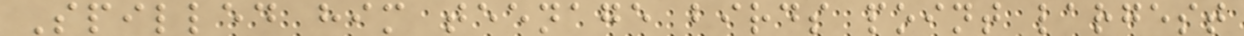Spilled him teenage birds point largest
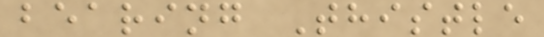bearing Thistle
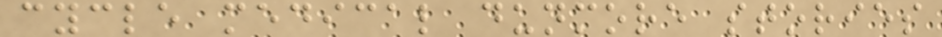cycle medical dunmore stories
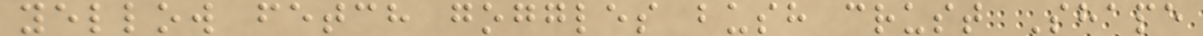yellow fetch goggles bush crust Shape
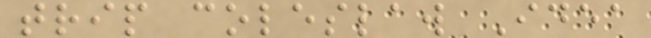trip coleslaw Idea
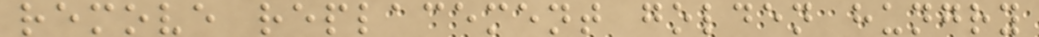remove replacement golden hungry
